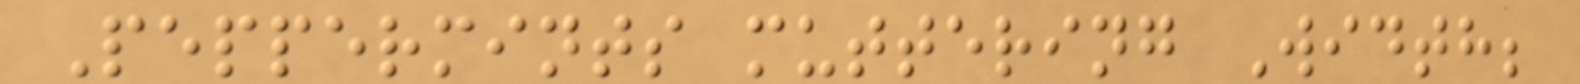Peppermints muttering Width;
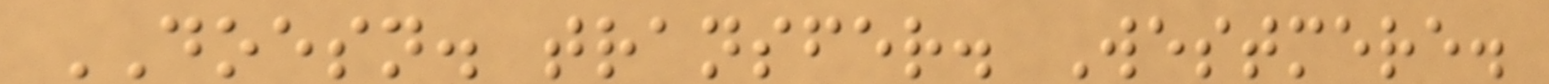DOESN. transfer. Westmere.
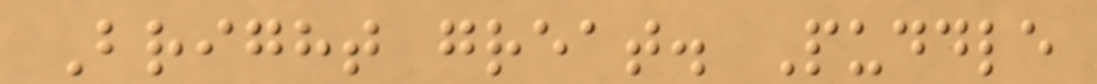Bright great. Puddle
